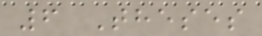6 Theses
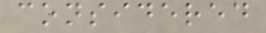considered
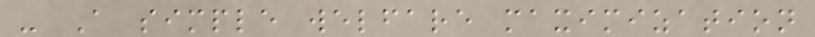- A simple welfare maximization
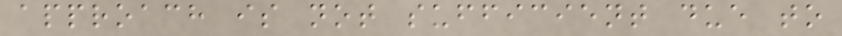approach is not sufficient due to
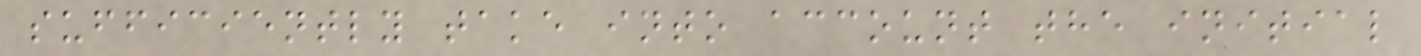sufficiently take into account the initial
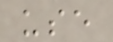use
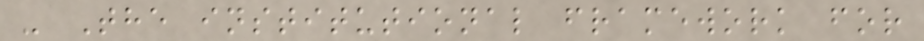- The institutional framework for
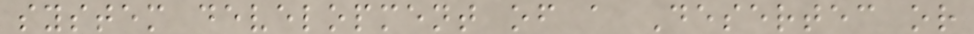system development of a Desertec or
